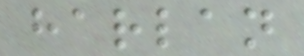harlan
